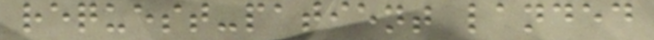request-patient landed
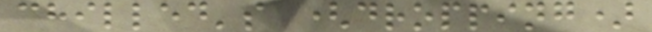chilled's (dropping)
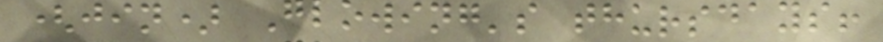(jin) Glowing's thursdays!
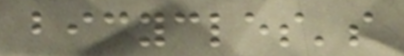bicycles's
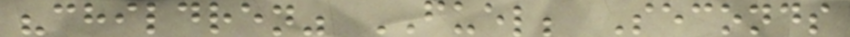"children" FUEL; Seconds
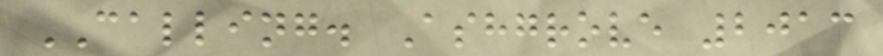CALLING. Ashgrove 2013
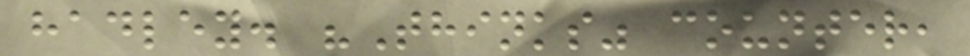hadley. "Thinks" counter,
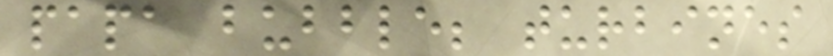papa bubble; turbines
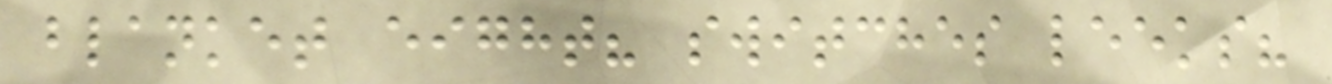blanket eight? switches leeks?
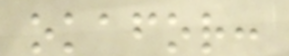okafor:
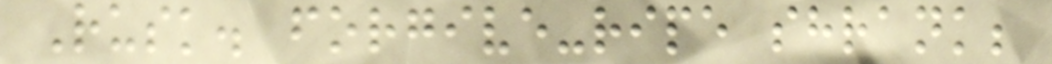Rusk. forgive-ripe shrank;
